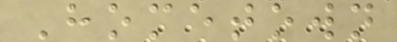Hometown
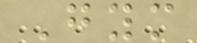Gym
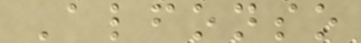Alfonso
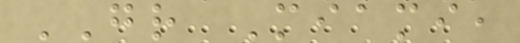GR Miami,
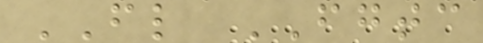FL FGTC
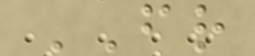FR
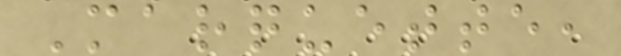Marquette,
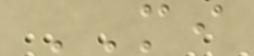MI
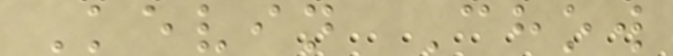Kevin Chow
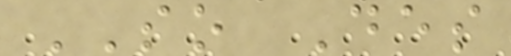SO Des
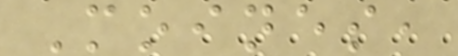Moines,
